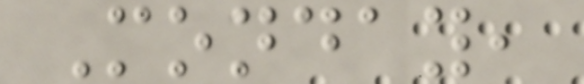Monday,
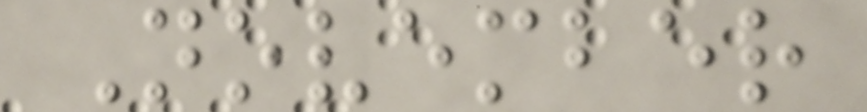November
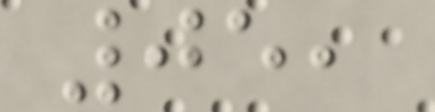05,
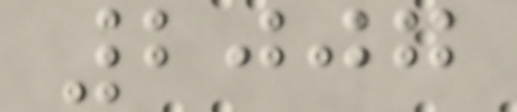2007
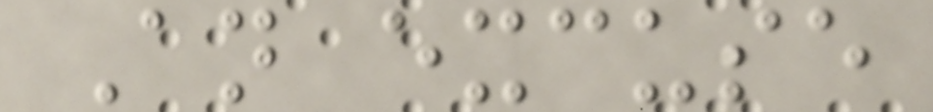An excuse
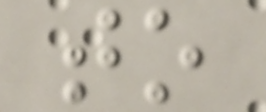to
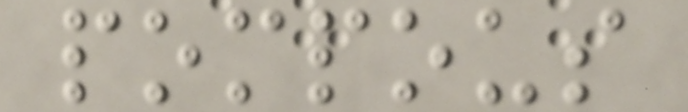pompous
